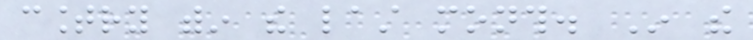country within the last month. In the
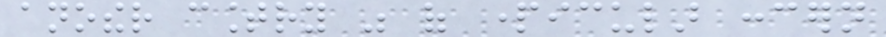another country was of particular concern
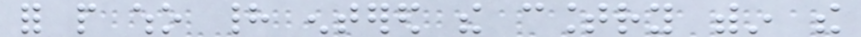for people who had entered the country within the
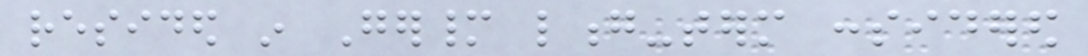resided in Germany long-term considered
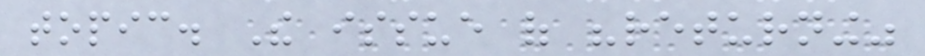topic. The issue of "returning"
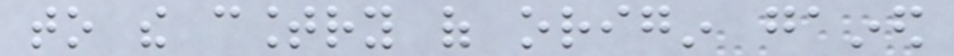to the country of origin gained
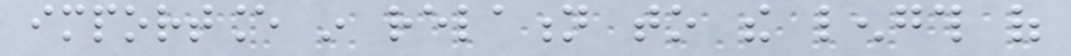importance in relation to the length of
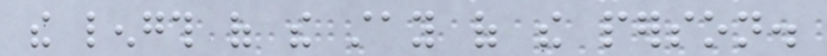the length of the stay of the person.
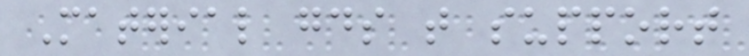Material goods that support
